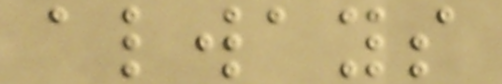always
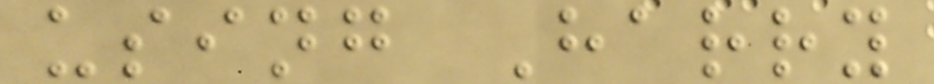using Harry
